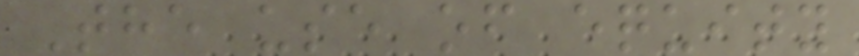The use of equity
